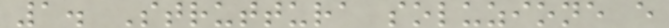1. Struttura soluzione e
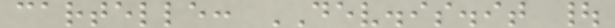cartelle: DEV.is.it |
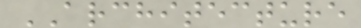ARCHITECTURE
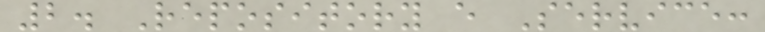2. Repository e Service:
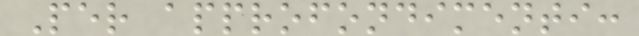Per approfondimenti:
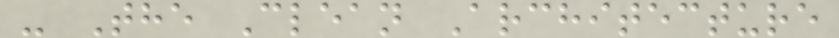- The Clean Architecture
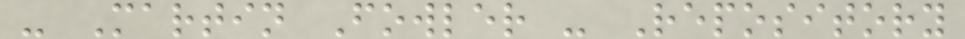- Martin Fowler - Repository
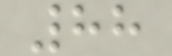88
